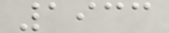1933
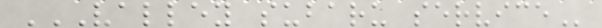VALLEY SUBARU SERVICE
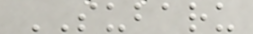SUBARU
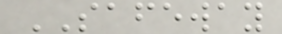SAFEWAY
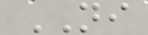NI
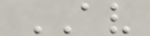AV
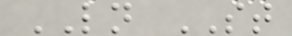LN ST
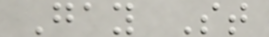Gay St
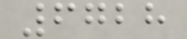6728
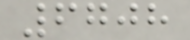6708
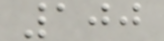100
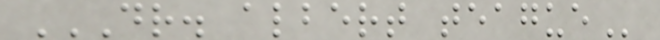DR. ALBERT TEAGUE
